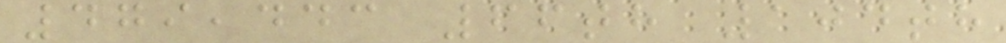479,443 66th 104th
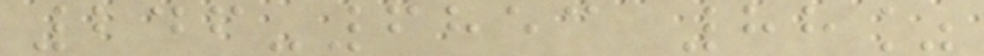246-6853 88%
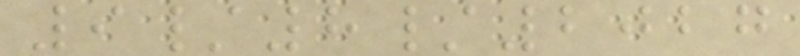9/8/2027
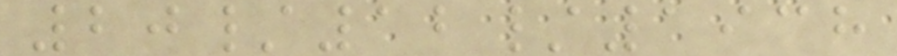20/12/1938
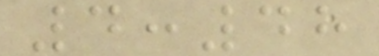4:48
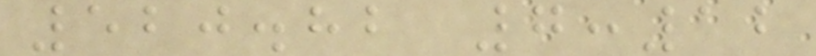520.82 7:12
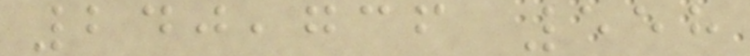240,736 558
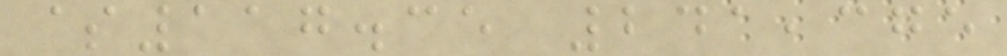$117.35 241,375
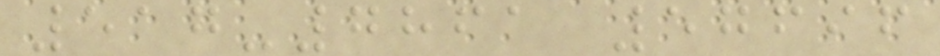517-7861 57696
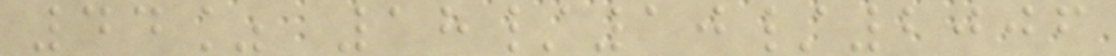44% 18/10/2006
